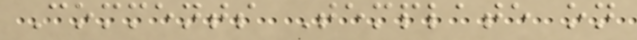Comments Template on
